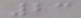23
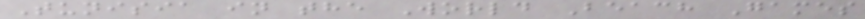Tunisia in the World Beach Games
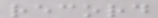record
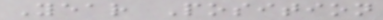Year Position
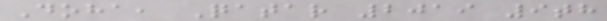Doha, Qatar 2019 9th
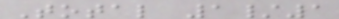Total 1/1
